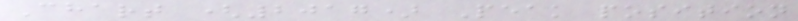Chart (2017) Peak position
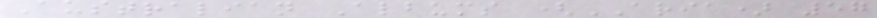Australian Albums (ARIA) 57
